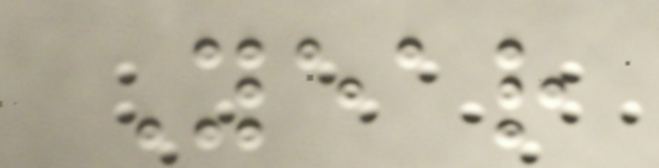Year
